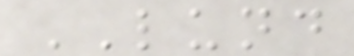LUND
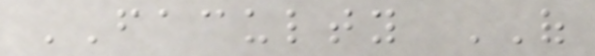FACULTY OF
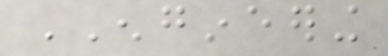ENGINEERING
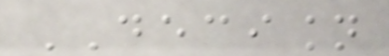DECISION
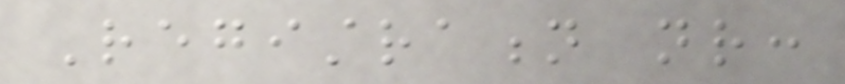Registration nr:
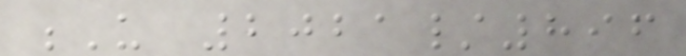U 2021/896
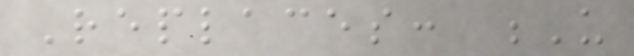Replaces: U
